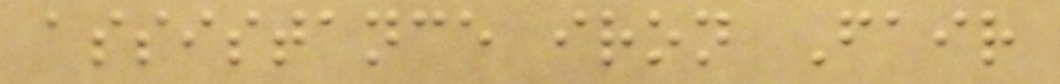assistance iron Fair
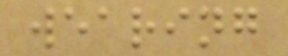wearing
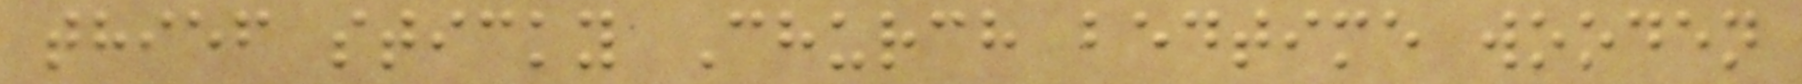thief sticky Church bedtime wooden
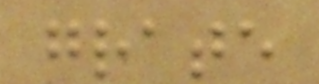grate
